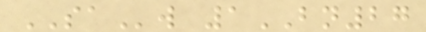SAw 1BN27
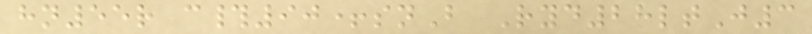hn55r c#90+snB Ryd28ltJ3
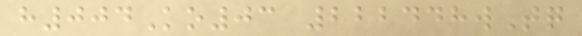h004Ko03 222448wTq
